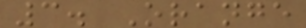3. Orange
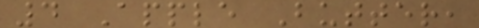4 Apple Butter,
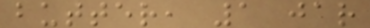butter, 1 jar
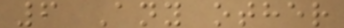6 Any other
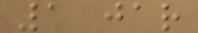1 jar
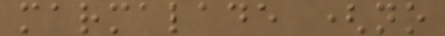marmalade (no
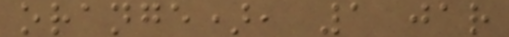orange), 1 jar
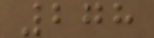278
